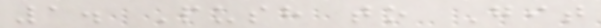1. Push to Git
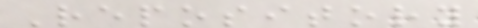Repository
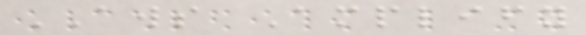AWS Amplify
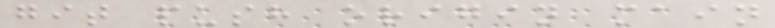git push origin main
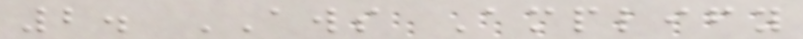2. AWS Amplify
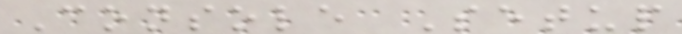Console Setup
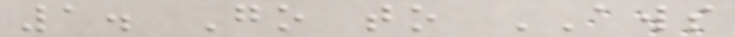1. Go to AWS
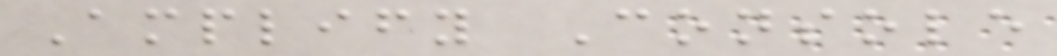Amplify Console
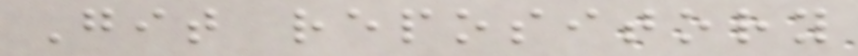Git repository
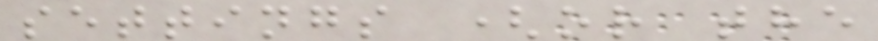settings (or the
